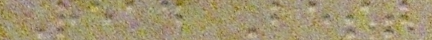Read Best
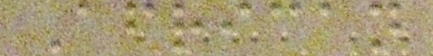African
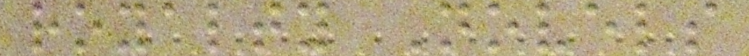royalty Novels
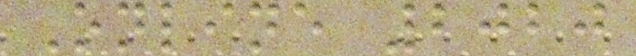Online 2020
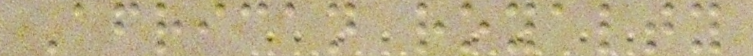African royalty
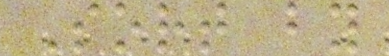Sort by
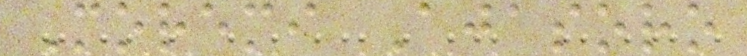Moremi Ajasoro
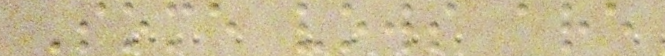Some vows are
